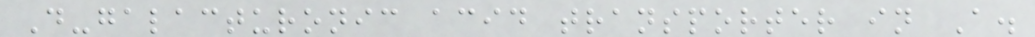D-galacturonic acid transporter in A.
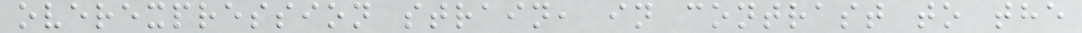overexpression strain, in contrast to the
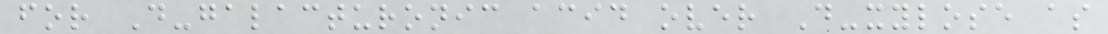for D-galacturonic acid over D-xylose as
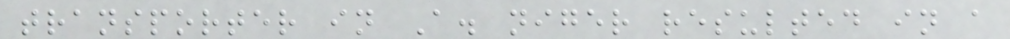transporter in A. niger resulted in a
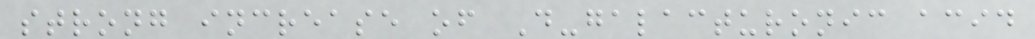strong increase of D-galacturonic acid
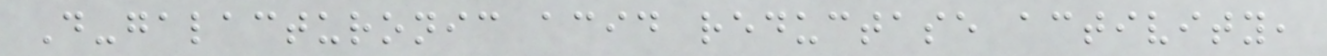D-galacturonic acid reductase activity,
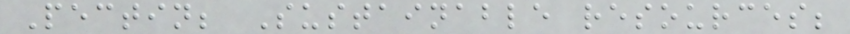Pectin; Sustainable resources;
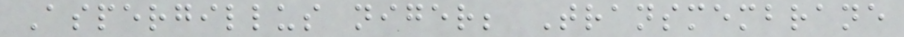Aspergillus niger; Transmembrane
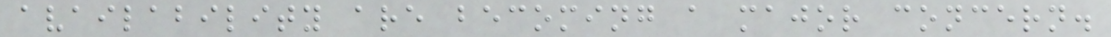availability are becoming a major concern.
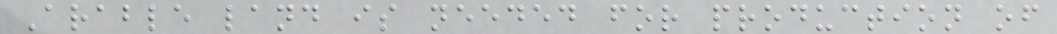Arable land is needed for production of
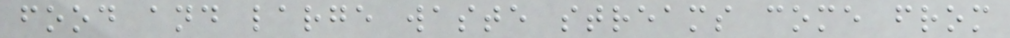food and large waste streams come from
